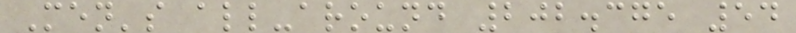Men's all-around 202.375 54
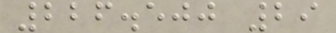226.500 29
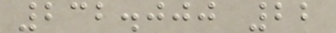232.000 22
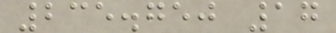235.750 17
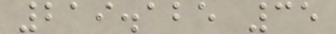219.125 35
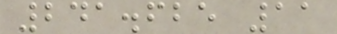241.625 11
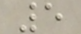5
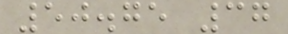50.75 37
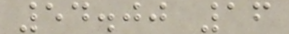54.00 16
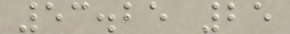53.25 25
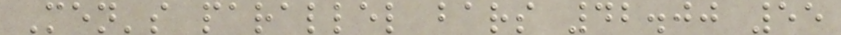Men's parallel bars 42.00 55
